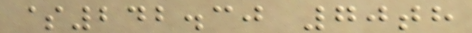$242.30 70th
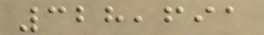328,691
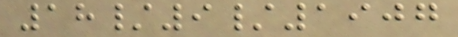18/9/1907
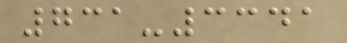731-3341
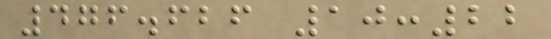476.626 10:22
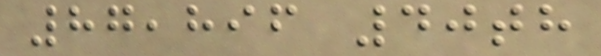87,896 40th
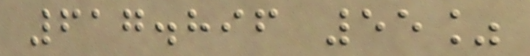617.896 55%
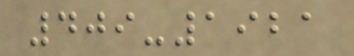409-1921
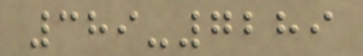389-7289
